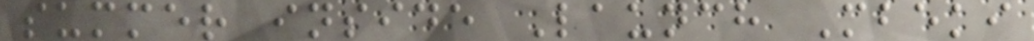summer inside Launch Mbeki
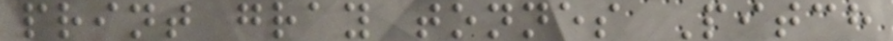print gray tonnes Pitch
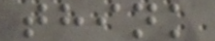think
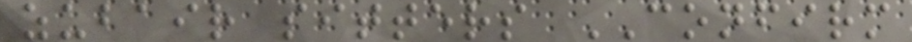zubair sitters CONFIRM
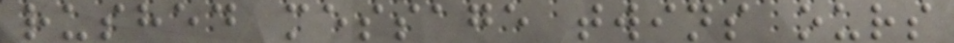rushed message twins ours
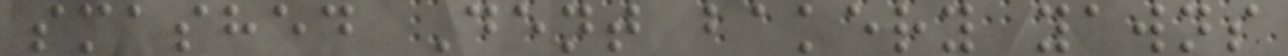smashed Dent bakery yawns
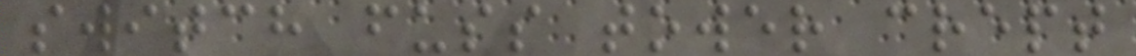switch fuss tower crept
